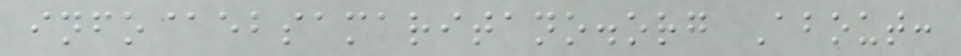info@ebsamaritano.org About:
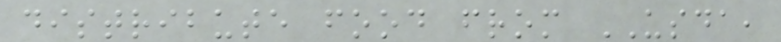distribute food from USDA,
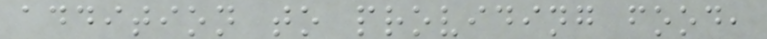addition to providing food,
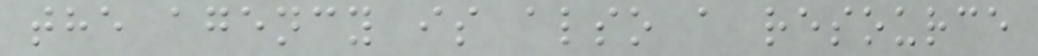the agency is also a resource
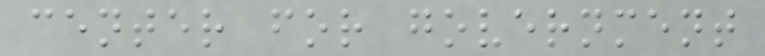center for government
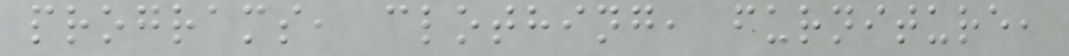programs, clothing, furniture,
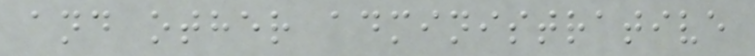and other administrative
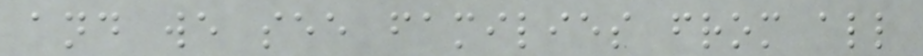and we see families from all
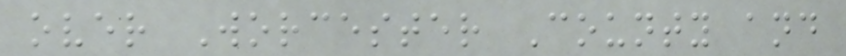over Worcester County and
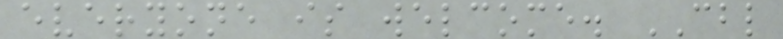everyone is welcome. CBL
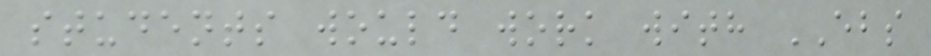students would work with EBS
